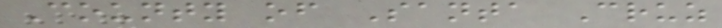County of Santa Cruz
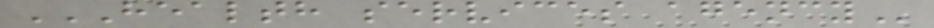HEALTH SERVICES AGENCY
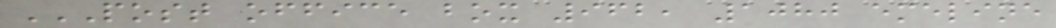POST OFFICE BOX 962, 1080 EMELINE
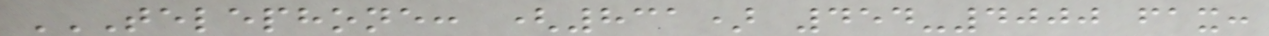TELEPHONE: (831) 454-4000 FAX:
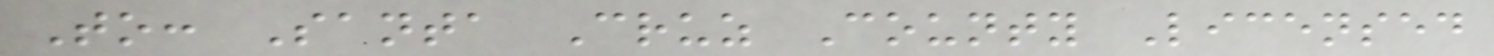To: Santa Cruz County Licensed
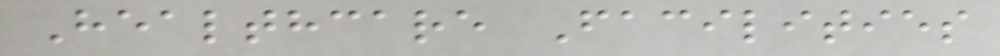Healthcare Facilities
